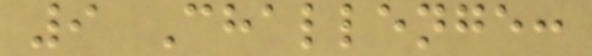9 Challenge:
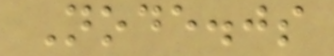Node.js
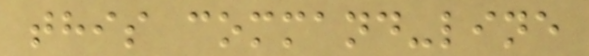this command-line
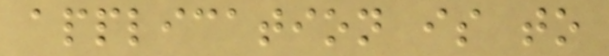application is to
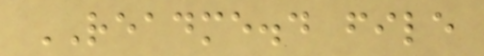README.d file
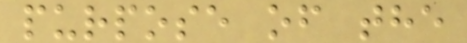purpose of the
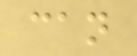can
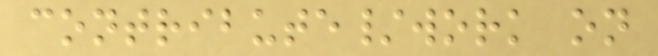contribute/work on
